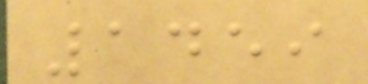1459
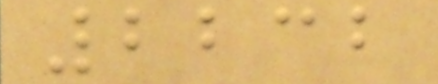2232
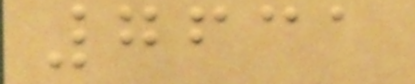7631
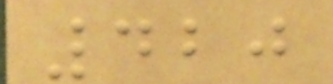420
